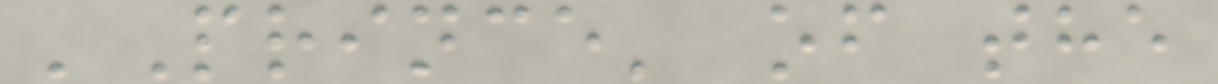'Prince' of the
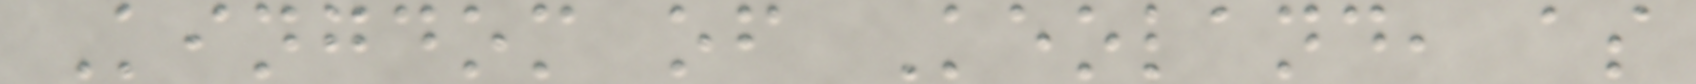Kingdom of Keoland, as
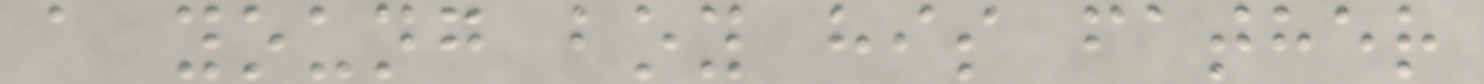a young boy his father
